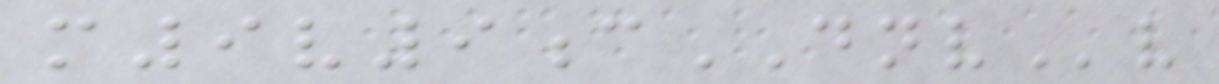m9v9cDNVv
